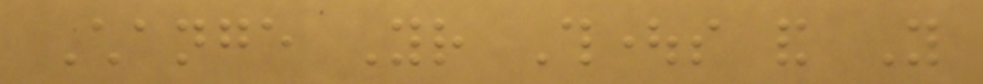Change Your Thoughts and You
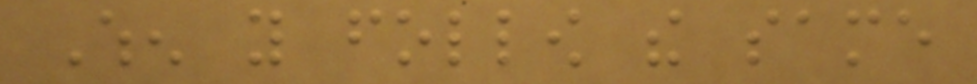When you follow the same
